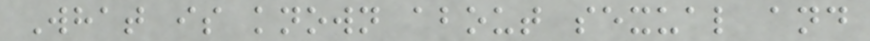What is known about sexual and
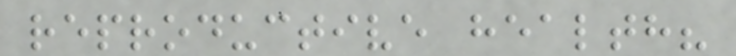reproductive health?
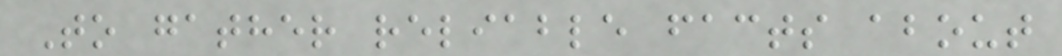To gather reliable facts about
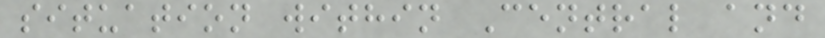situation within Central and
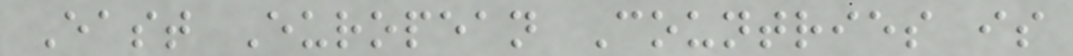East European Countries is
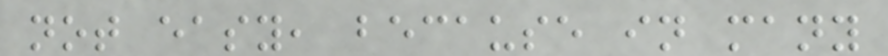not easy, because in many
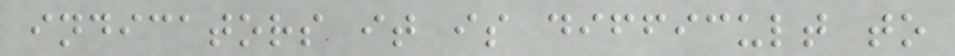indicators it is difficult to
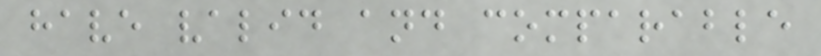have valid and comparable
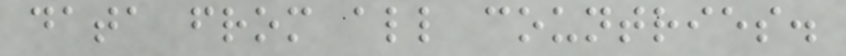data from all countries.
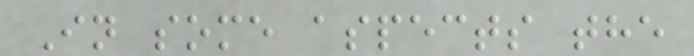In some aspects the
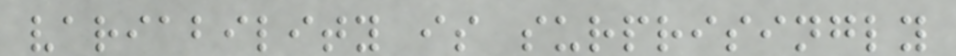variability is surprisingly
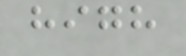high
